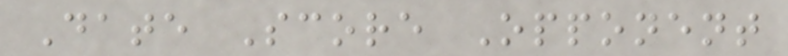Date Score Opponent
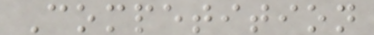Competition
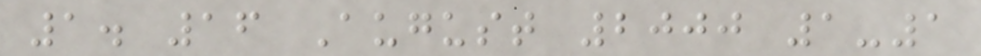1. 16 August 2000 1-1
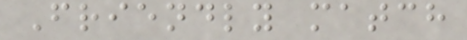Friendly match
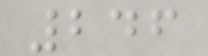246
